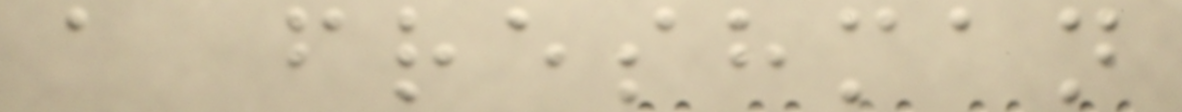a freshman
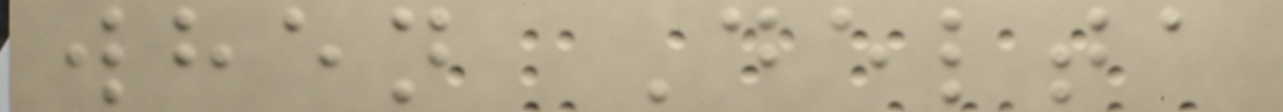when Delta
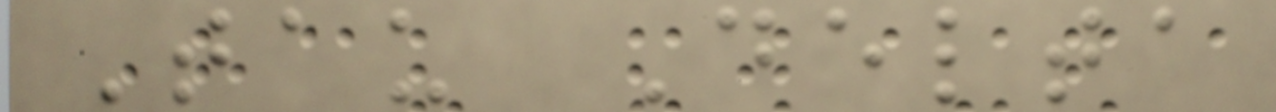Tau Delta
